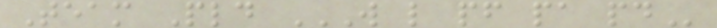Team Pld W L PF PA PD
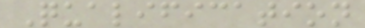Qualification
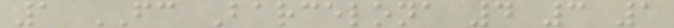1 FC Barcelona 4 3 1
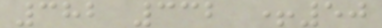382 332 +50
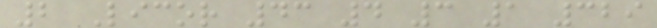2 Licor 43 4 3 1 329
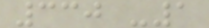330 -1
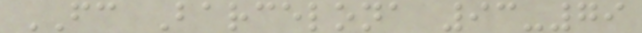FC Barcelona 93-79
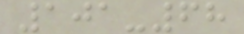101-68
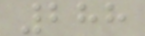288
